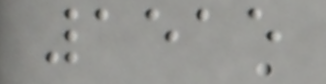1515
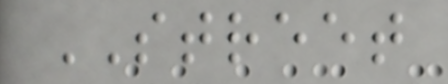STREET
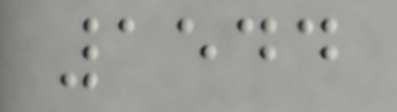1544
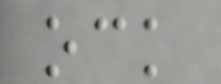ock
